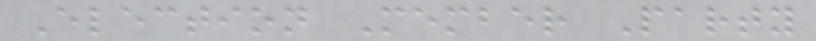Election Member Party
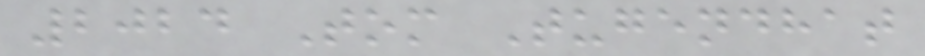2024 Tom Tugendhat
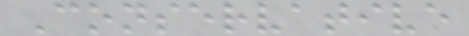Conservative
